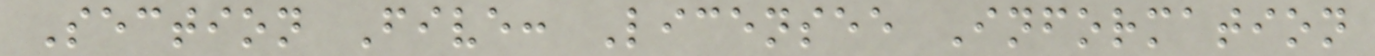Section Five: Licensee Information
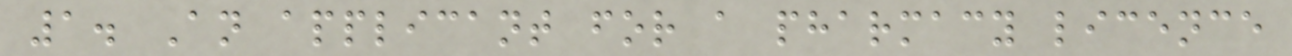1. An applicant for a pharmacy licence
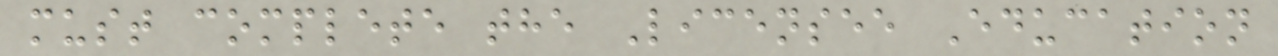must complete the Licensee Education
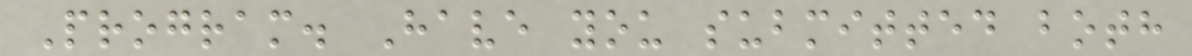Program. Have you submitted both
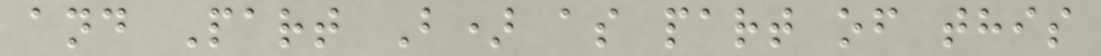and Part B) as part of this
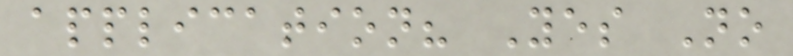application? Yes No
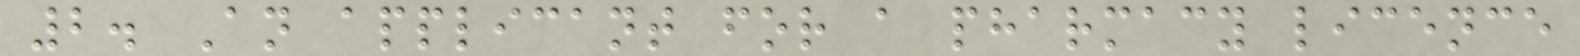2. An applicant for a pharmacy licence
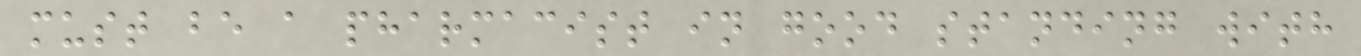must be a pharmacist in good standing with
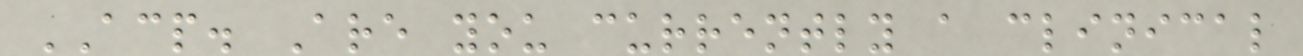ACP. Are you currently a clinical
